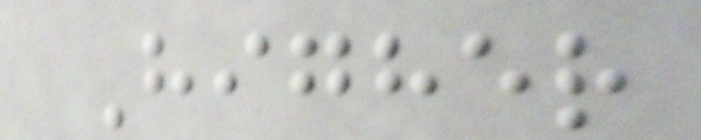Higher
